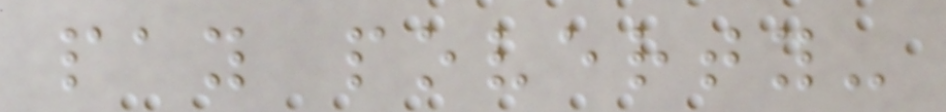pay poverty-
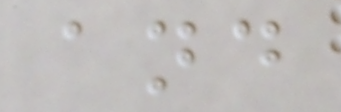and
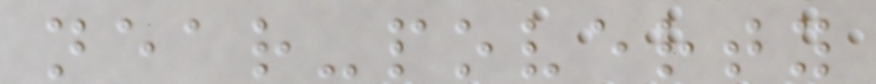near-poverty
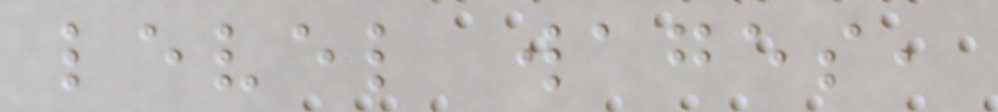level wages,
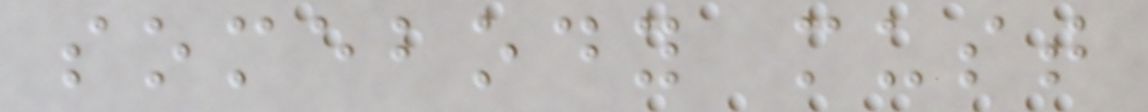somebody must
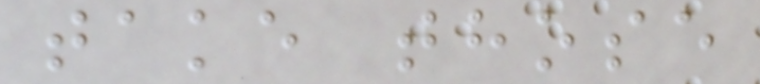take those
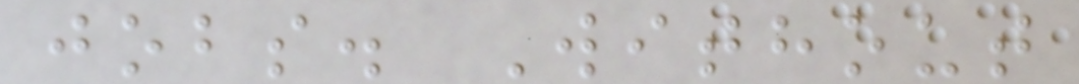jobs. Without
